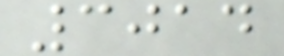3014
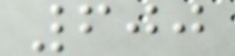600
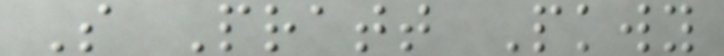S Pratt Pkwy
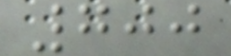700
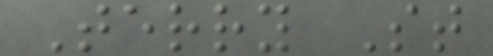Terry St
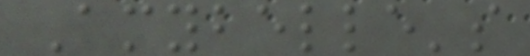Amybelle's
